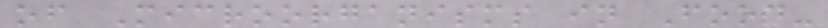of Microorganisms in Food-
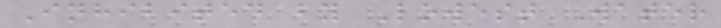Inhibited by Lowest Water
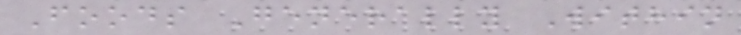Foods Generally Within
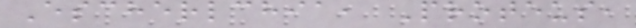Escherlchia, Proteus,
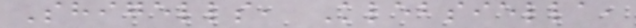Shigells, Klebsiella,
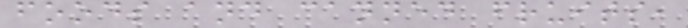foods and canned fruits,
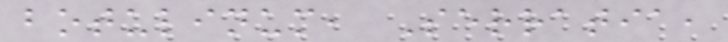botulinum, Serratia,
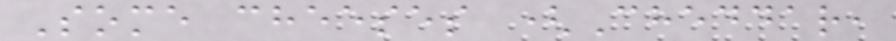Some cheeses (Cheddar,
